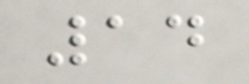14
